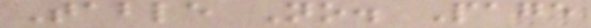Table No. Page
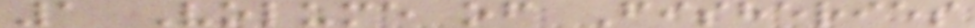1 Volume of Fisheries
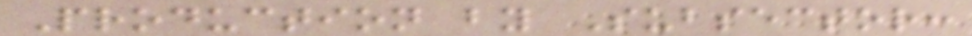Production by Subsector:
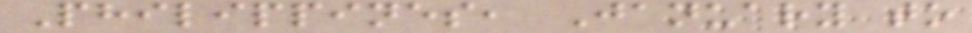Philippines, January to
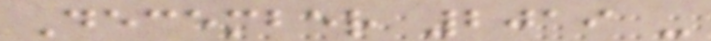December 2019 -
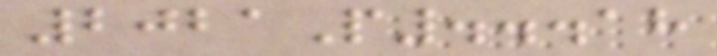2021P...18
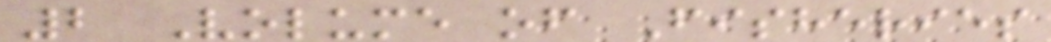2 Volume of Fisheries
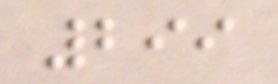299
